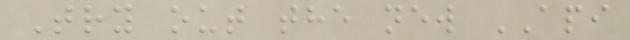Try out the new API
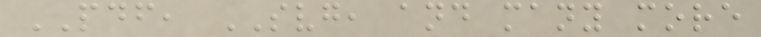PDF, SVG, and many more
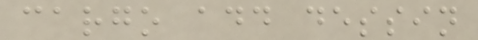cargo add dessin
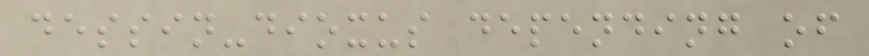dessin-dioxus depending of
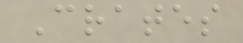Crates
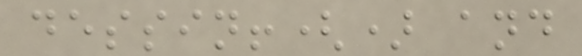dessin!() and
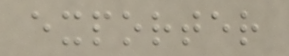exporter
